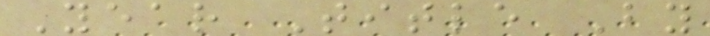Year Title By
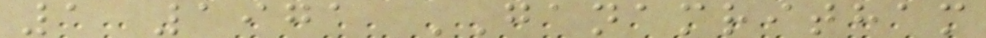1 1971 GANAMRITHAM
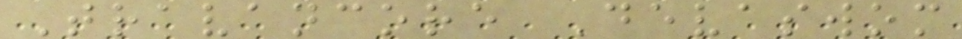Travancore Devaswom
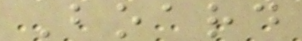Board
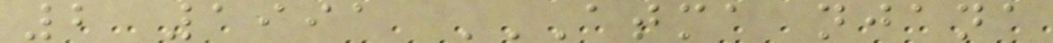2 1991 ATMA NJANA
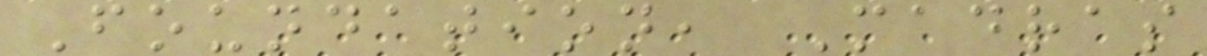Foundation, Madras
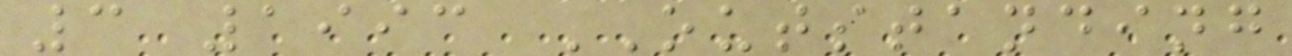3 1993 OUTSTANDING
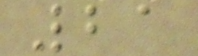21
